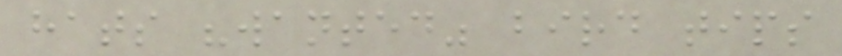hats "wanted" bird tips
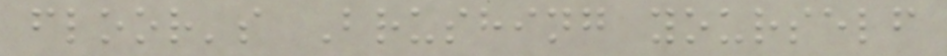floor's Brushing yourself
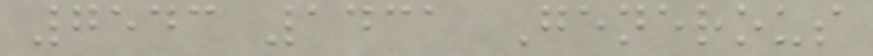7543 1431 Generous
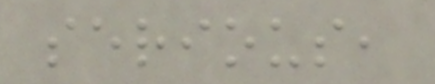serious,
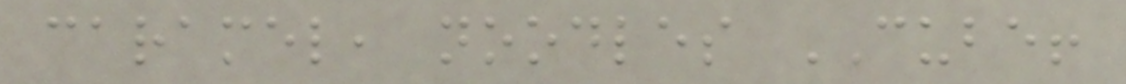caramel, noodles CUBE!
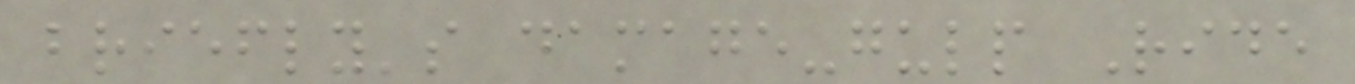briefly's damage-gulp Ride
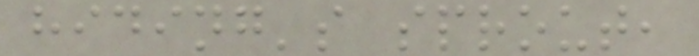hiding's sprout,
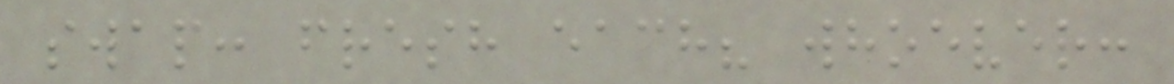swap: fresh each? whoever:
